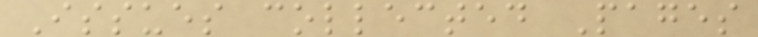Issues collected Pages
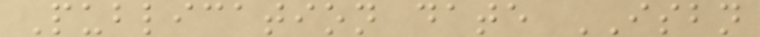Publication date ISBN
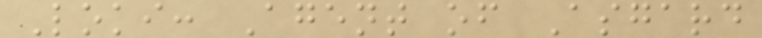Loki: Agent of Asgard
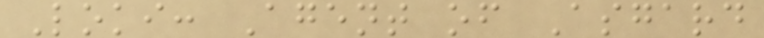Loki: Agent of Asgard
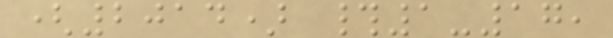(2014) #1-17,
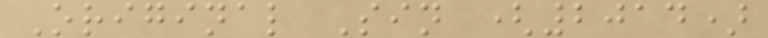Original Sin (2014)
